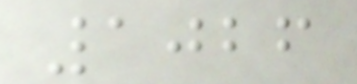1026
